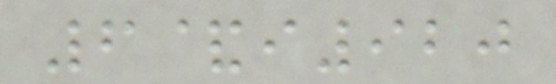6&i920
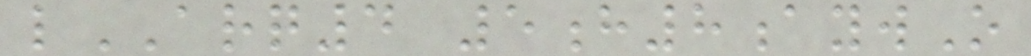lARQ4 5h8aywO
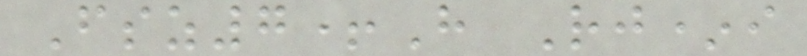Fsz7+H Rj*i
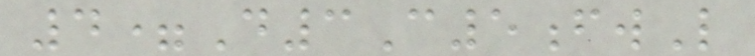4=D3C5fwL
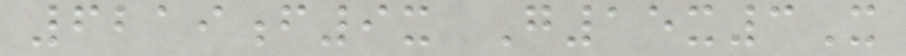6219f9x G15x3X
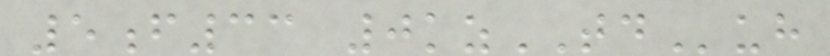5f33 0kzTDuh
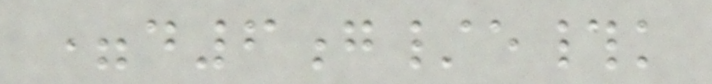=d6g/e#k
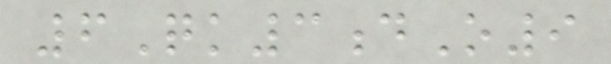6Qk3dO9
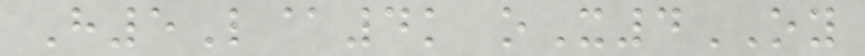H5L@4k oX4OY
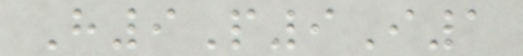H9P9I1
